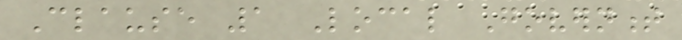Clause 1 Local Government
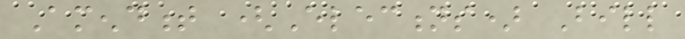Amendment (Elections) Bill
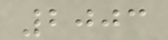2003
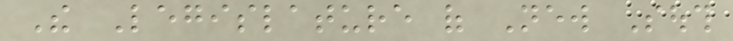The Legislature of New South
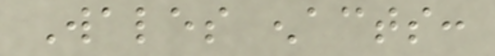Wales enacts:
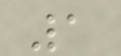1
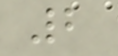2
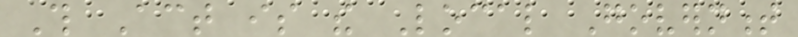This Act is the Local Government
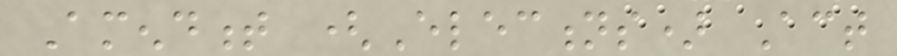Amendment (Elections) Act
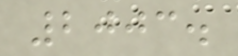2003.
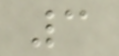3
